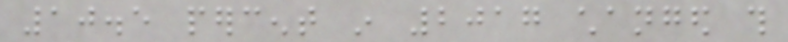10.5 percent in 2017 changed this
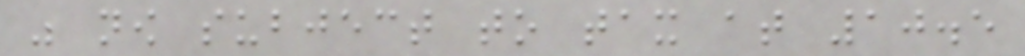was now subject to tax at 10.5
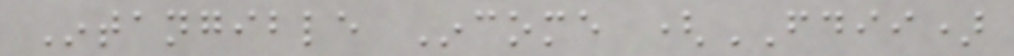Intangible Income (FDII)
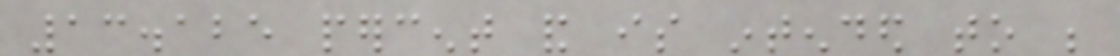13.125 percent and is intended to be
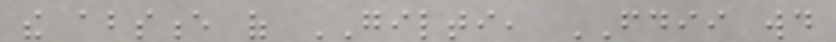the absence of GILTI, FDII would
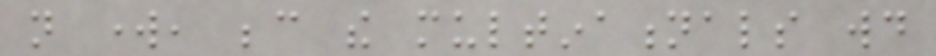not work, because the multinationals would
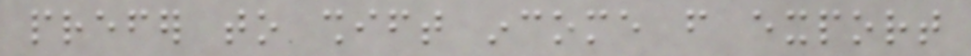prefer to shift income from export
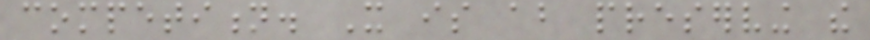competition. It is about preserving the
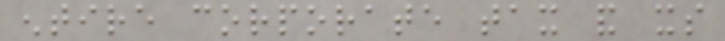entire corporate tax and its
